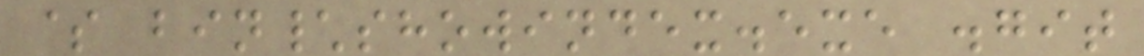$ bin\showindex.exe .git
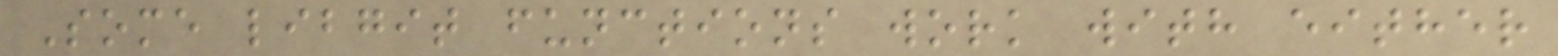Some libgit functions work with either
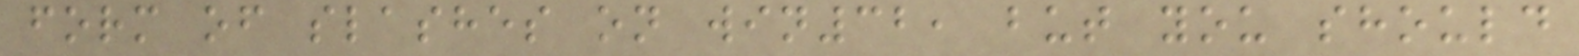form of slashes on win32, but you should
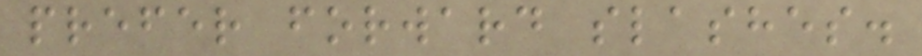prefer forward slashes.
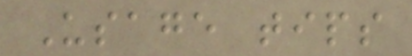Usage tips
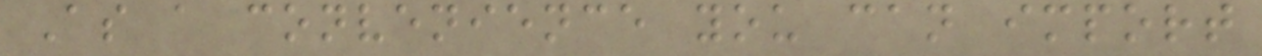As a convenience you can import
